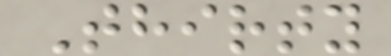Thirty
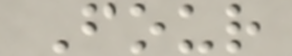Four
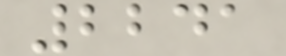2241
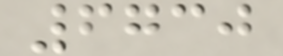6730
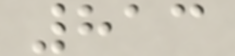813
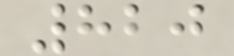820
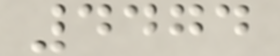4474
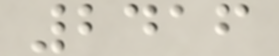2416
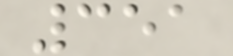351
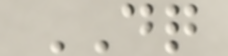DQ
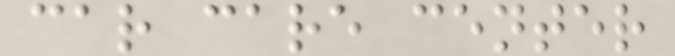car care center
